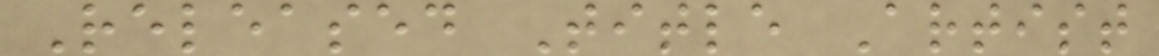Released Title Artist
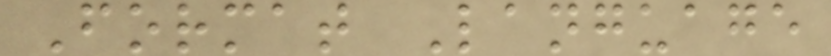Format Language
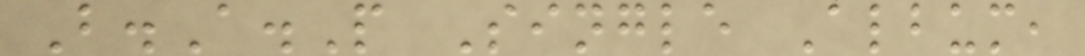B.A.P Single Album,
